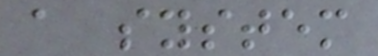a system
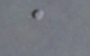a
